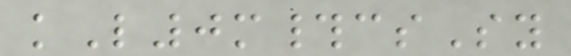kL0m#csSy
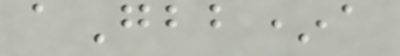aGbb*a
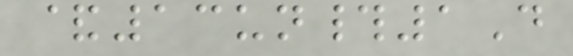&13un#1D
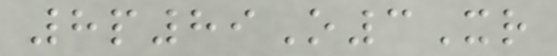8p89O3Xr
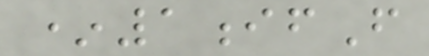*1ifF
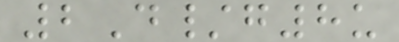2D/g8u
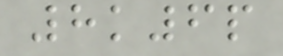8k6p
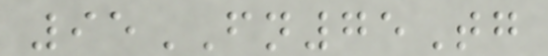95FN75Tg
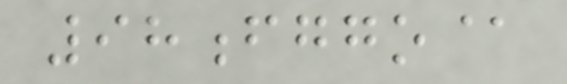98fggo@
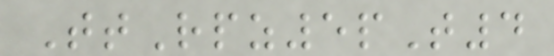TtRpz5pT4
